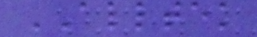ALLTEK
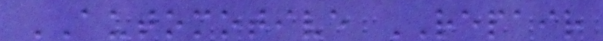AUTOMOTIVE REPAIR
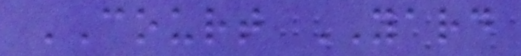COURT YARD
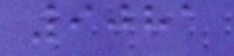9081
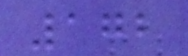172
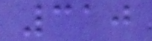310
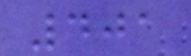401
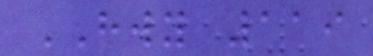HWY 119
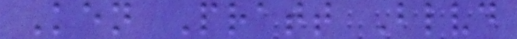Ken Pratt Blvd
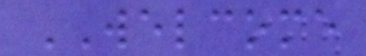WELCOME
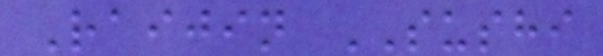Raijin SUSHI
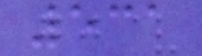531
